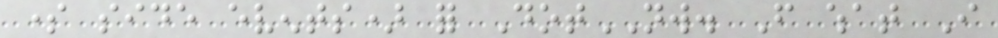some side events) for DotNW. From what I
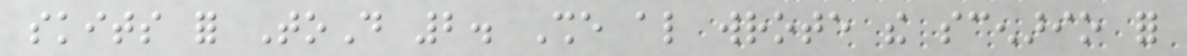skits for ToD 2. She also wrote the scenario for
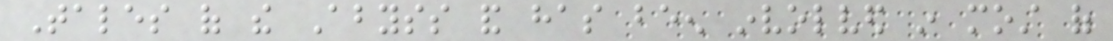Tales of the Abyss and has been involved in most of
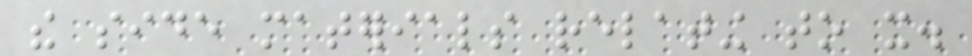the side materials relating to it.
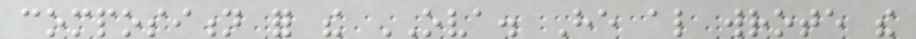composition for the OVA. He also wrote the
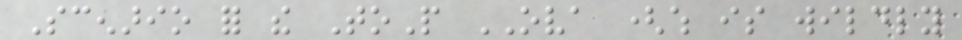Scenario for the ToP OVA (which is wildly
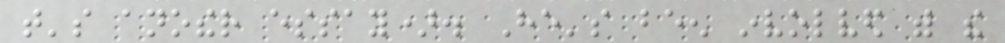that's another essay). He's been involved with the
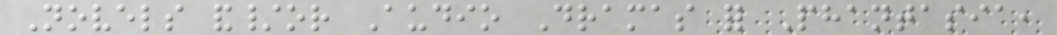Novels and/or Audio Dramas for Phantasia,
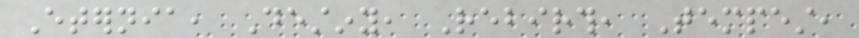Eternia, Destiny, Rebirth, Tempest,
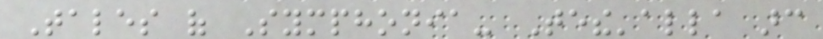Tales of Symphonia- Tethe'alla arc
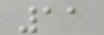11
